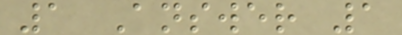1 Answer 1
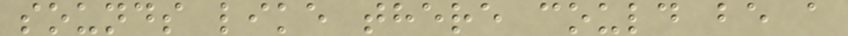sounds like there could be a
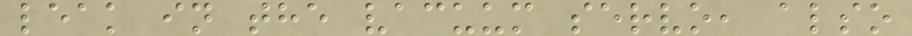leak in the vacuum servo, also
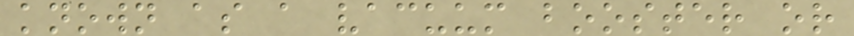known as a vacuum booster or
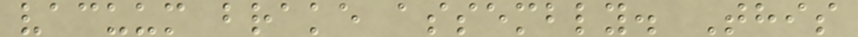vacuum brake assembly. This
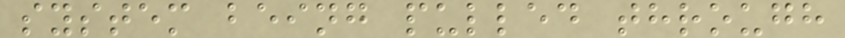system being pulled through
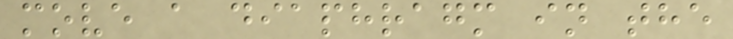move a diaphragm in the
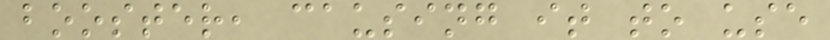booster, causing it to use
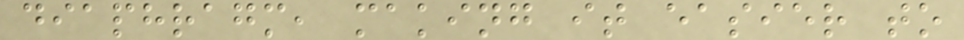diaphragm, making it easier to
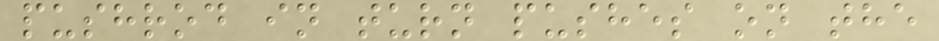pushrod in turn pushes on the
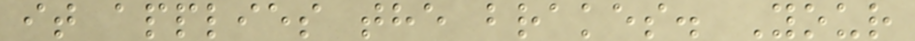it applies the brakes. Your
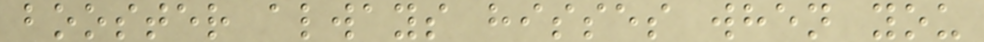booster always hisses when you
